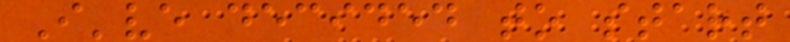I've decided to start
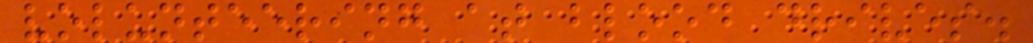volunteering at blood drives.
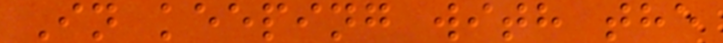In keeping with the
